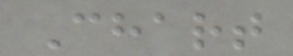Chart
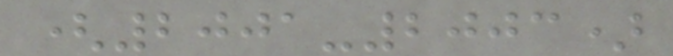(2001-2003)
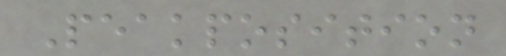Peakposition
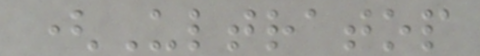(Ultratop
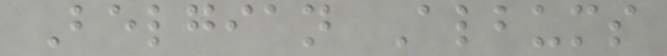Belgian Albums
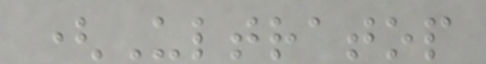(Ultratop
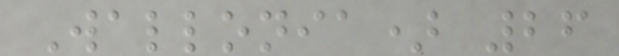Wallonia) 26
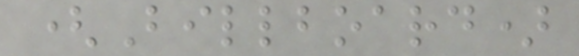(Billboard)
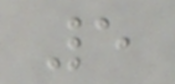5
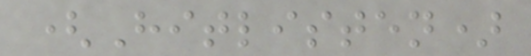(Hitlisten)
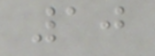10
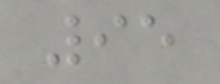95
